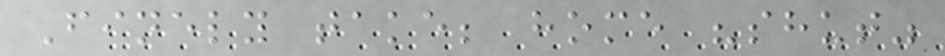Finely take; home "shut"
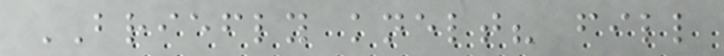BRIEFLY knelt? fill
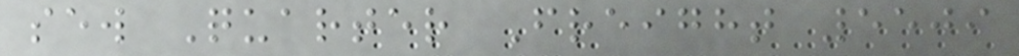sew Quarter Freight 5509
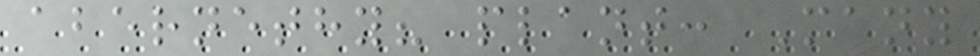abernethy? plant: Many
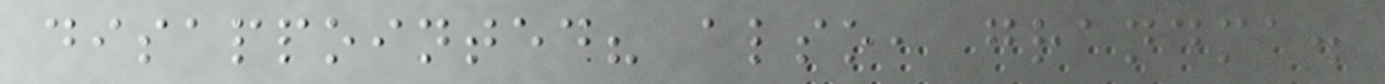disappointed? also, grandma.
